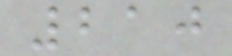210
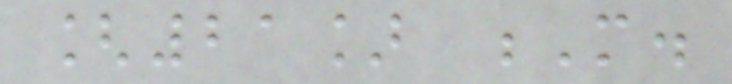[21] M.
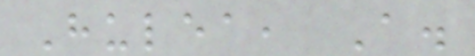Hulea, A.
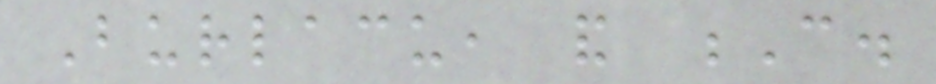Burlacu, and C.
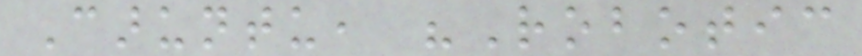Caruntu, "Robotic
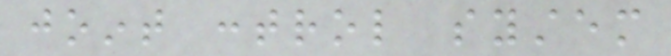joint control system
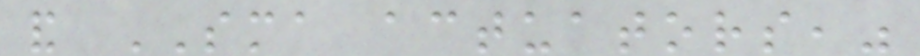and SMA actuators,"
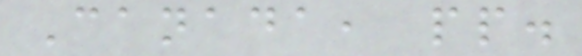Canada, pp.
